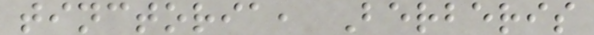tinctoria, Berberis
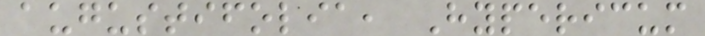augustifolia, Hypericum
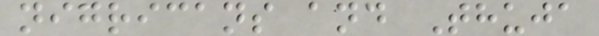nigricans and Thuja
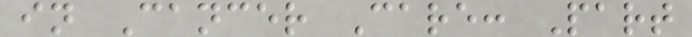in Cancer Care: Part
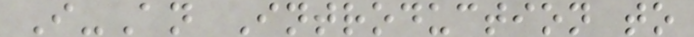I-An Introduction to
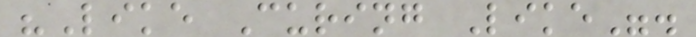"Like Curing Like".
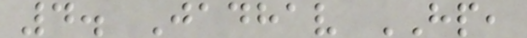4. Jadhav HP,
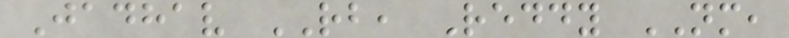Jadhav RB, Reddy NM,
